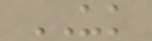UK
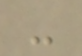-
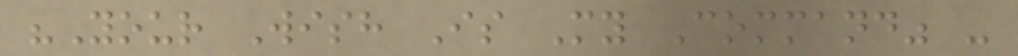"Your Wish Is My Command" -
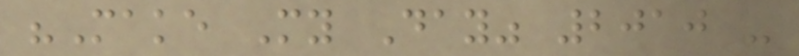"Make My Day" 2010 -
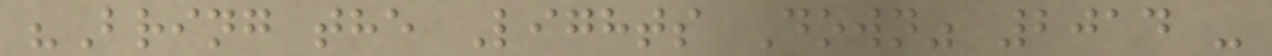"Bring the Lights Down" 2014 -
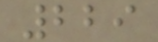229
